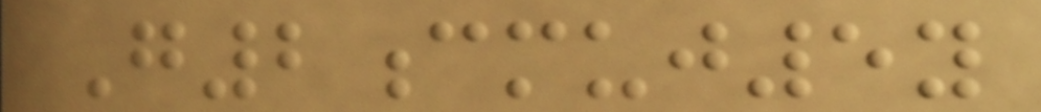G2cmuj5y
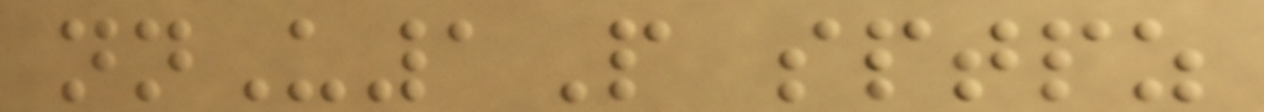nnU1P sptpz
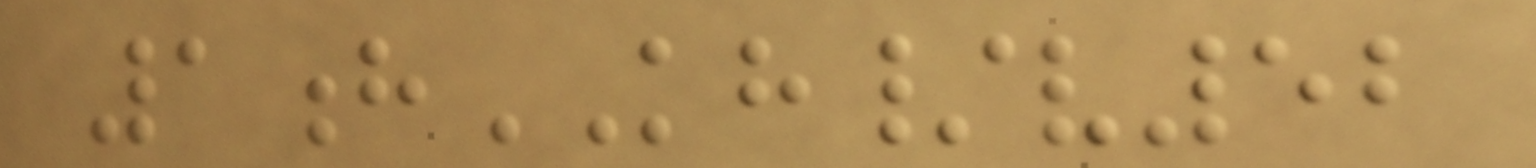1hKH/v52
